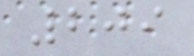209
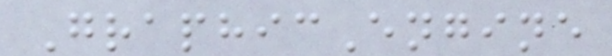GraphicEngine
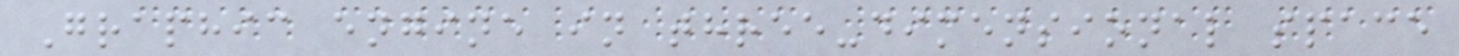Graphic engine in three-dimensional space
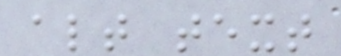alt text
